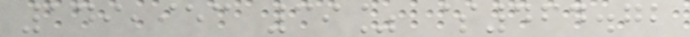149,953 39% $464.72
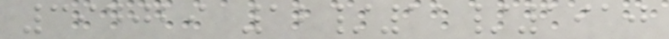394029 12/11/1910
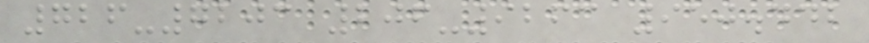726-7203 206-9263 950.442
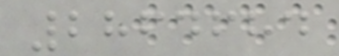2864684
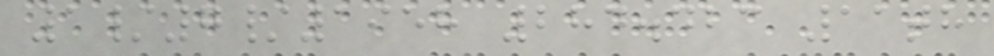1/7/1958 284.423 11th
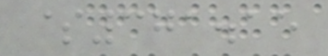$371.15
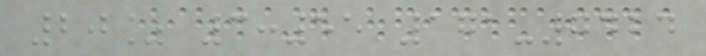20% 3:55 171-7424
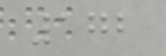172
